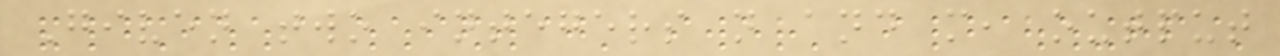Given two integers n and m, output
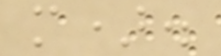m).
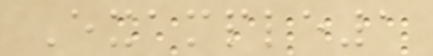Example1
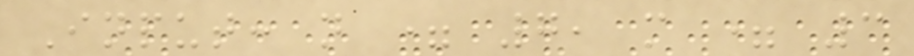Input: n = 7, m = 3
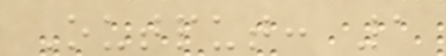Output: 1
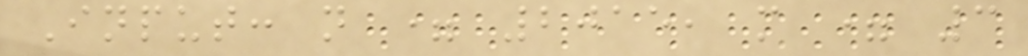Input: n = 2015, m = 3
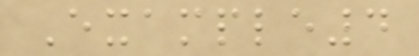Example4
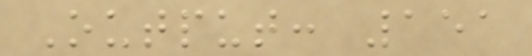Output: 151
